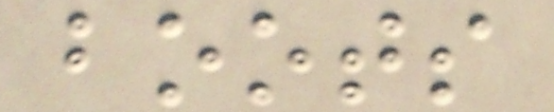boots
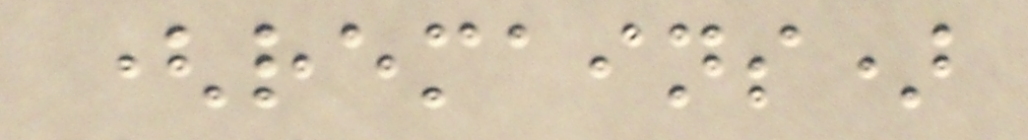(remains)
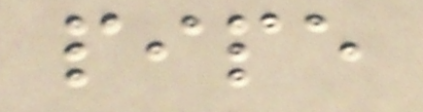pipe
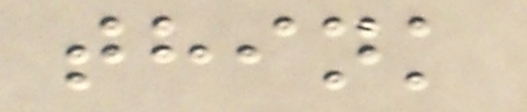think
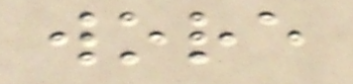wore
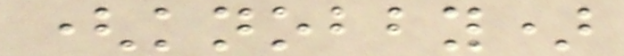(knobby)
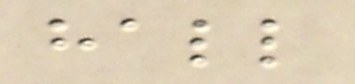hall
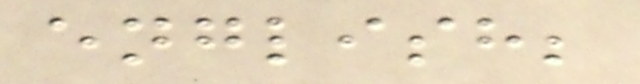english;
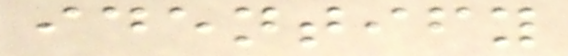identify
